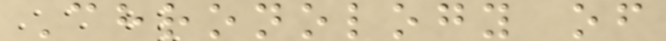Chronology of
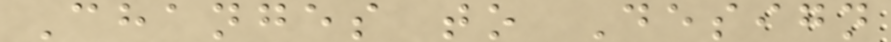Changes to Design
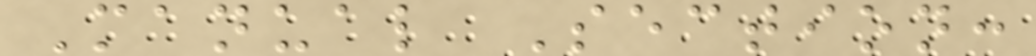Manual Section:
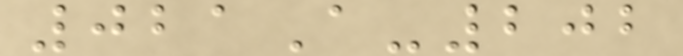021A-202
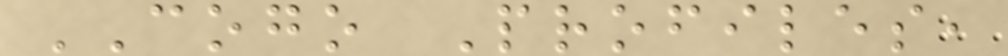COGO Profiles,
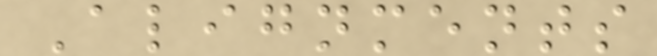Alignments
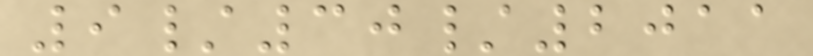9/30/2011
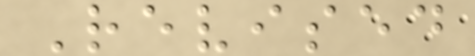Revised
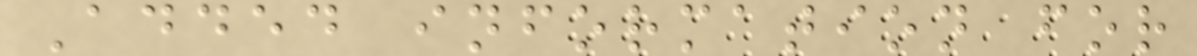Added information for
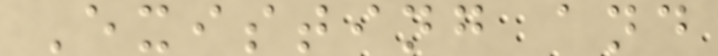Existing and
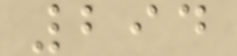294
